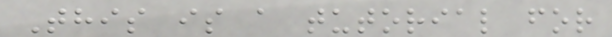This is a tutorial for
